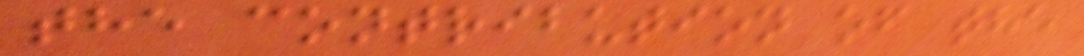the contribution of the
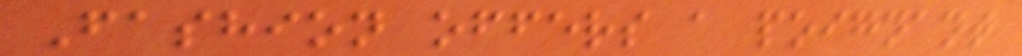Fashion offers a poignant
